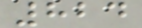824
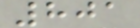801
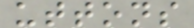uttons
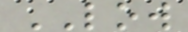LOW
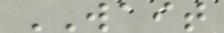WAIT
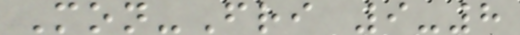Mon-Fri 9-8
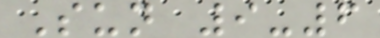Sun 9-6
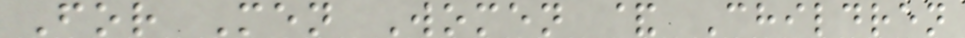For Men Women & Children
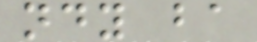ndy ba
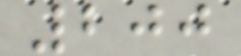200
